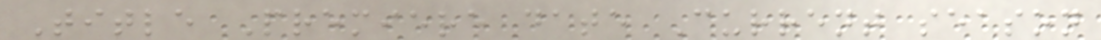Title Premiere date Current season
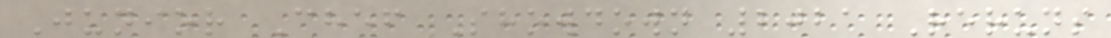Junior Chef Showdown 2021 Reruns
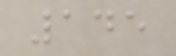145
